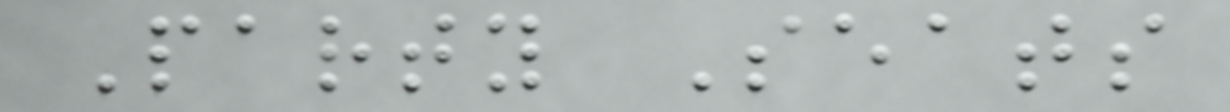Party Seats
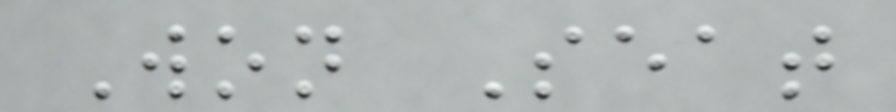Won Seat
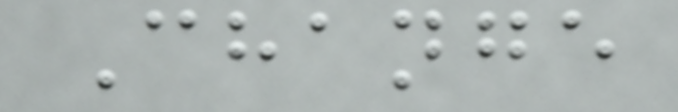Change
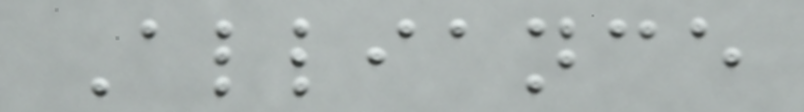Alliance
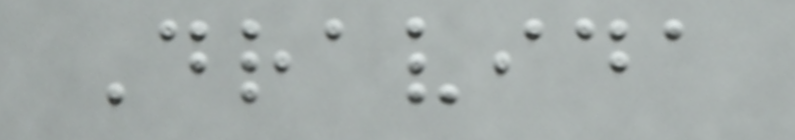Dravida
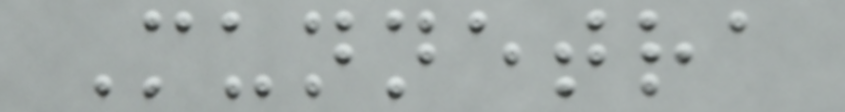Munnetra
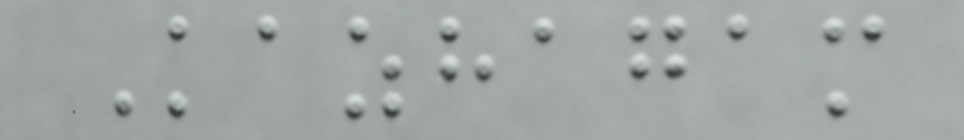Kazhagam
